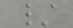/
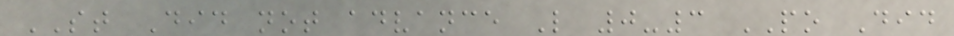ST Did not advance L 0-3 PO Did
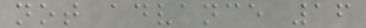not advance 16
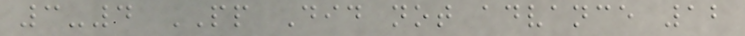3-4 PP Did not advance 12
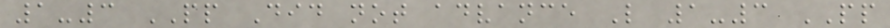1-3 PP Did not advance L 1-3 PP
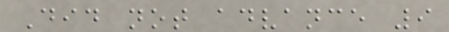Did not advance 9
